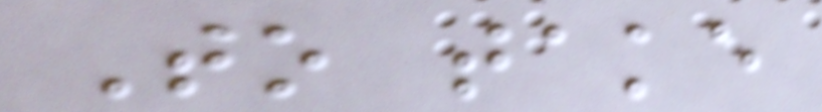To take
